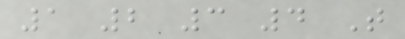1 2 3 4 T
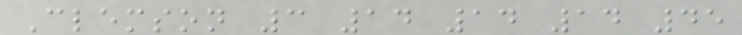Clemson 3 14 14 14 45
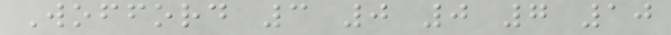Wofford 3 0 0 7 10
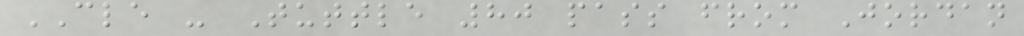CLE - Tuttle 80 pass from Jordan
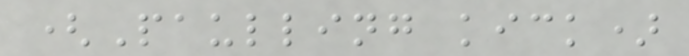(Paulling kick)
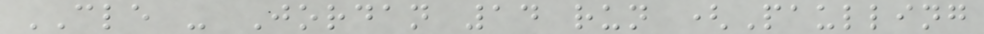CLE - Jordan 14 run (Paulling
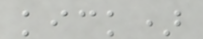kick)
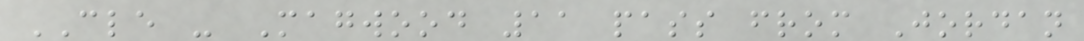CLE - Magwood 11 pass from Jordan
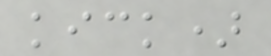kick)
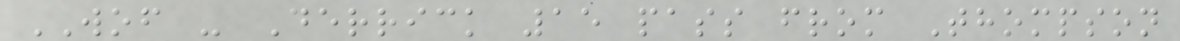WOF - Derrick 15 pass from Thompson
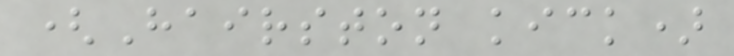(Hairston kick)
